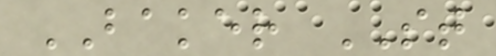BAKER ST
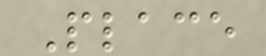Place
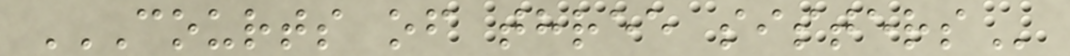COURTS OF THREE SISTERS
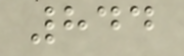844
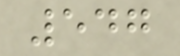547
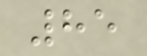85
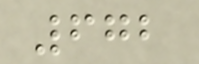672
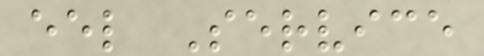eel Service
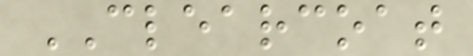CLEARCOAT
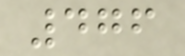476
